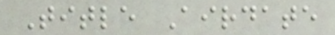Title Airdate
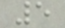5
